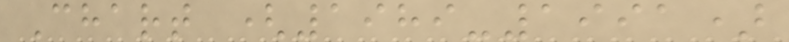Chart (1989-1991)
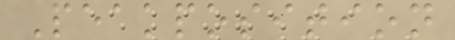Peakposition
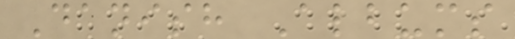Danish Albums
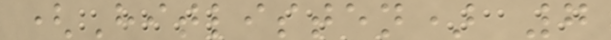(Hitlisten) 7
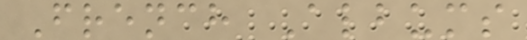French Albums
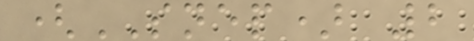(SNEP) 2
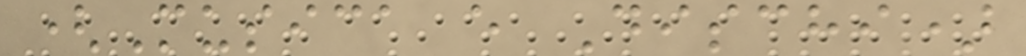(Musica e Dischi)
